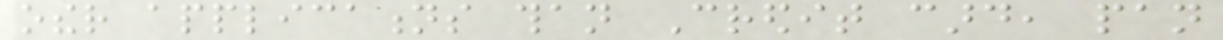other applications than Credit card, pan
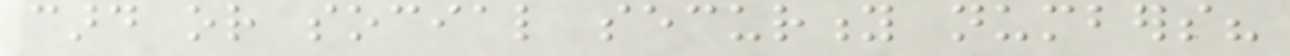card or social security numbers?
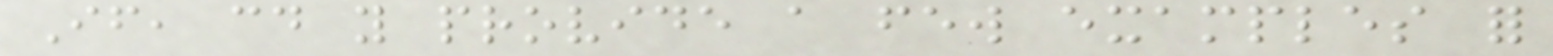If, could you provide a few examples for
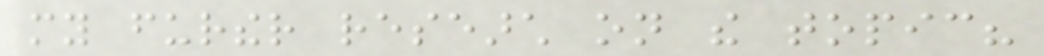my further research on the topic?
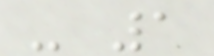- 1
